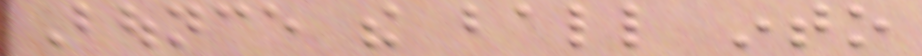Bounce the ball into
